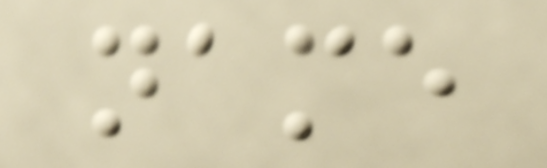name
